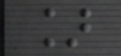]
